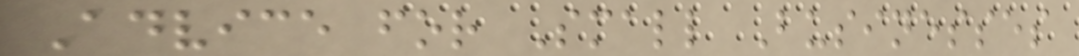Advice for Small Businesses
